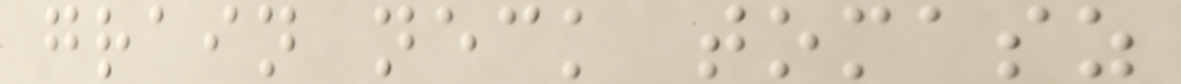grain neck tomasz
